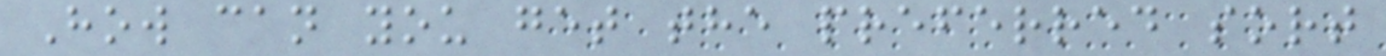How can you get the preferred sort
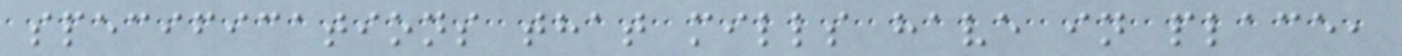specifications that mills have in place,
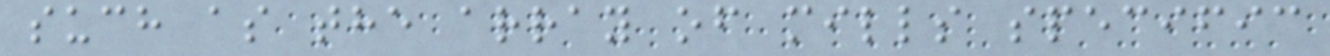such as the array of mills specific
